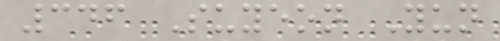346 Suyeon Yun
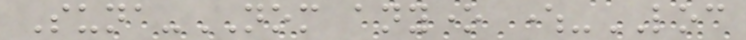Suna-NOM anyone where-LOC
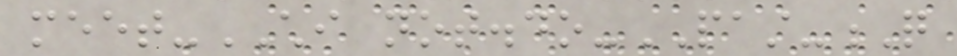meet-CHI not.do-PAST-Q
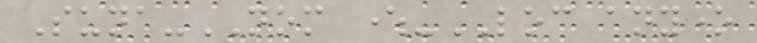Suna-NOM where-LOC anyone
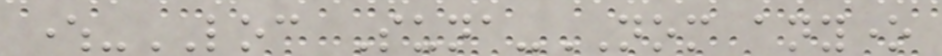where-LOC Suna-NOM anyone
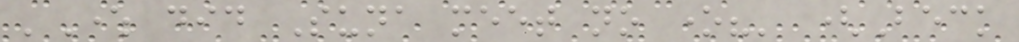'Where did Suna meet no one?' (Beck
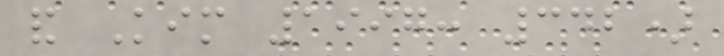and Kim 1997: 342)
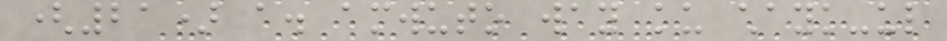(21) a. amwuto way ku chayk-ul
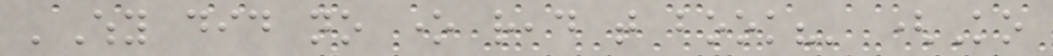'Why did no one read that book?' (Ko
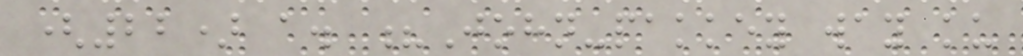(22) a. ?John-pakkey way ku
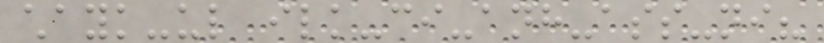chayk-ul ilk-ci-anh-ass-ni?
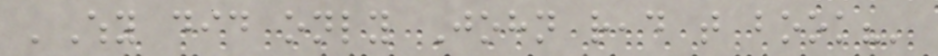'Why did only John read that book?'
